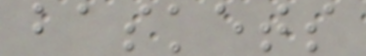baskets
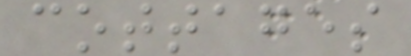cottages
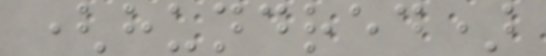(hundred)
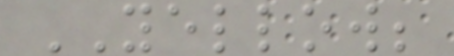YELLOW;
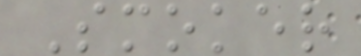Smoker
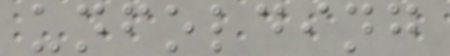unfolding
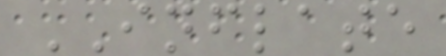INFLATE
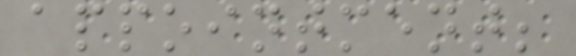appointment;
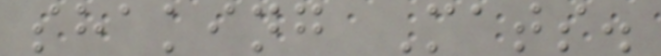shaking Mats.
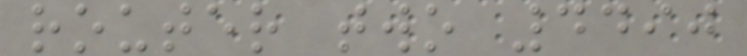router two 4490
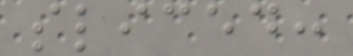sliced:
